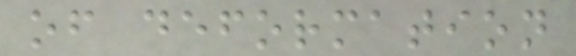of deformation
